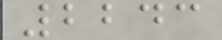2243
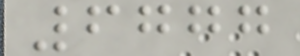6777
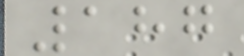187
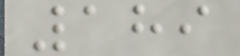189
